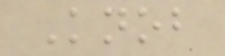Knob
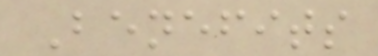Benefits
